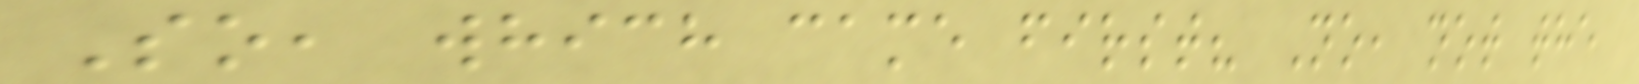So, which came first? No, not the
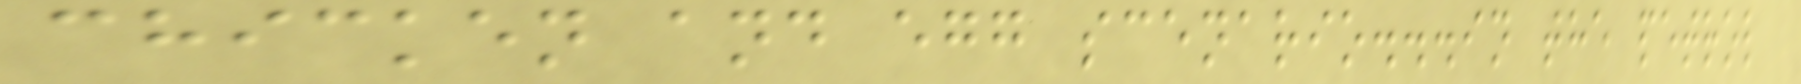chicken and egg scenario...in the petrol
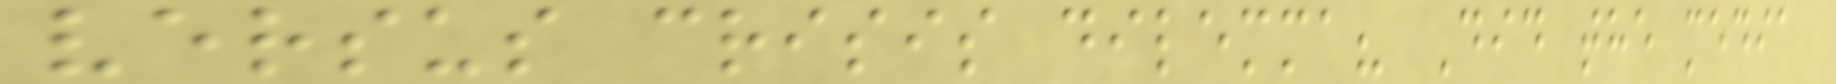versus crisis dilemma? Did the media
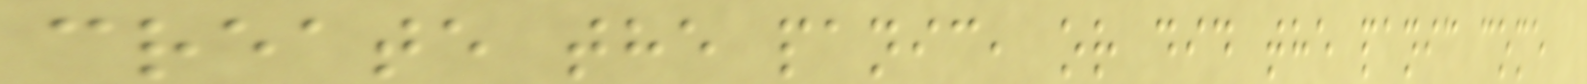create the panic, or did the panic come
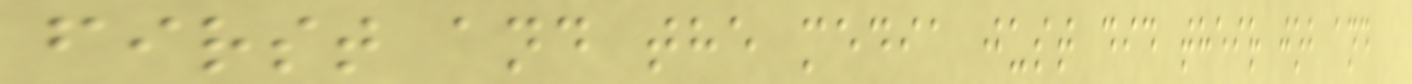first and the media just did their job and
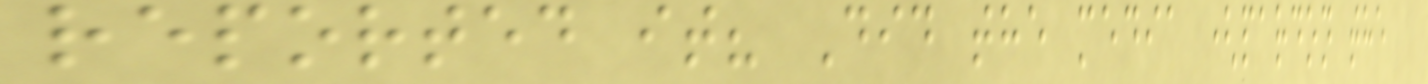reported it? Did the media (pardon the
